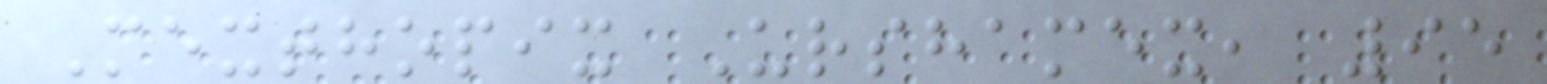Mexthopix Urshamex, 95
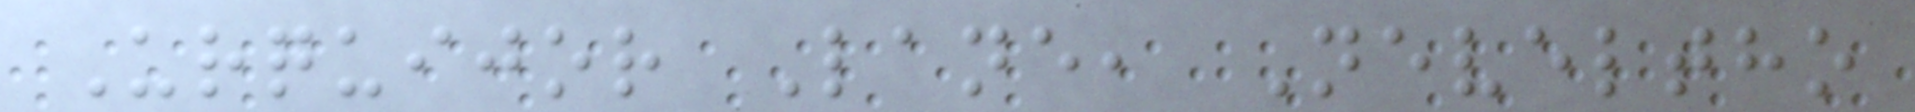Urquijor Lane, Neveltho
